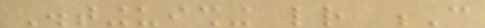Distinguishing letter C
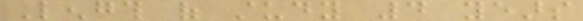Length of study 4 years
